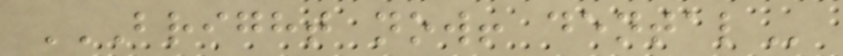BRIGHT NOW! DENTAL
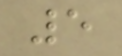5
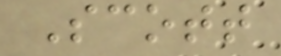Scott
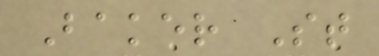Baker St
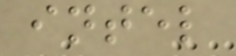intel
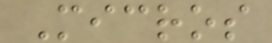Micros
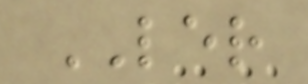LER
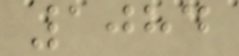1084
